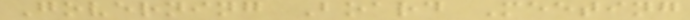Governing Board Meeting
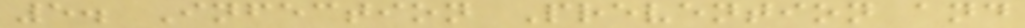5. Infection Prevention and
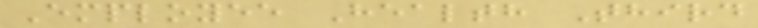Employee Health Third
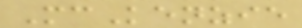McKenzie
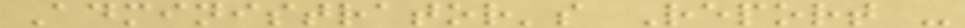Administrator's Report -
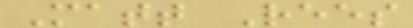Matt Rees
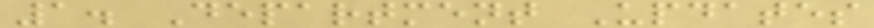1. Department Updates
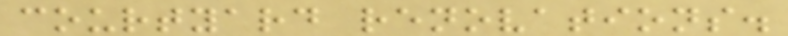courtyard renovations.
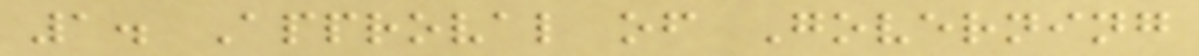1. Approval of Governing
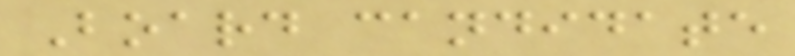Board candidate
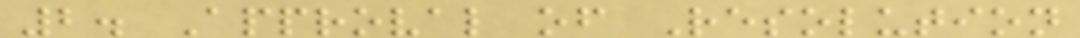2. Approval of Resolution
